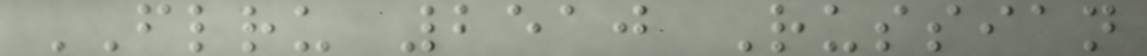FLRU 2510 Russian
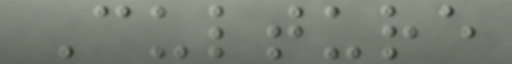Culture
